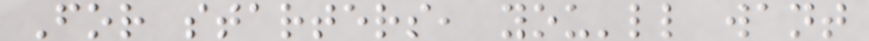For starters, you'll want
